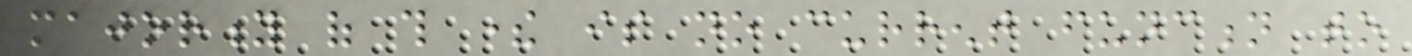majority of this there is no current function to
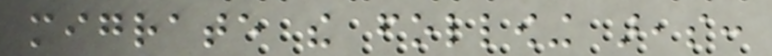migrate the following areas:
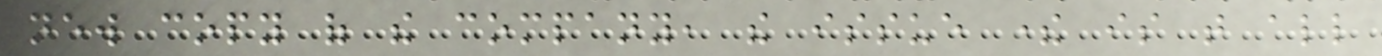new copy of the company, the issue there is that all
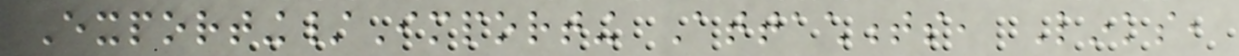Exporting/Importing Attachments, Links,
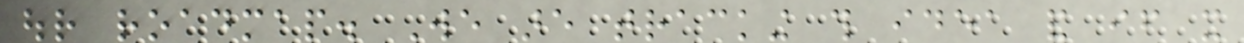our roadmap. We are tracking this idea and if it
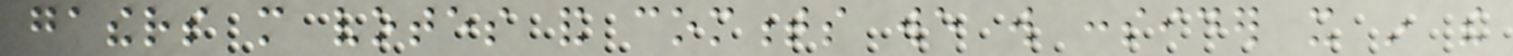gathers more votes and comments we will consider it in the
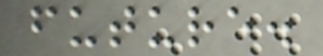future.
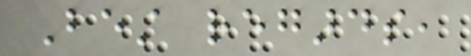Best regards,
